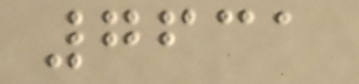7631
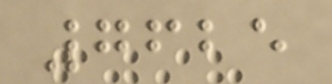7625
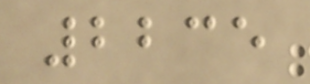2235
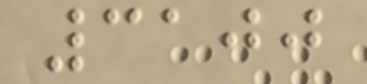3100
